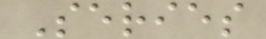Series
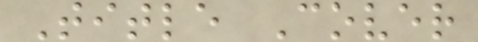Title Cover
